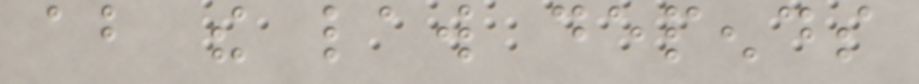about the law depends
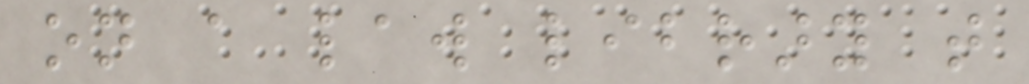on a law library that
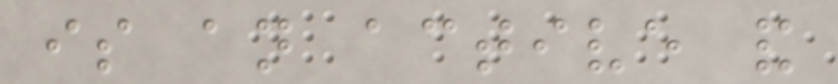is an active and
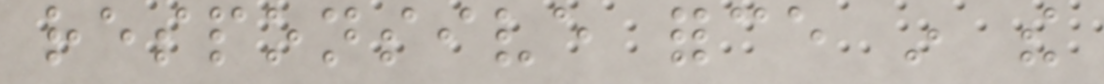responsive force in the
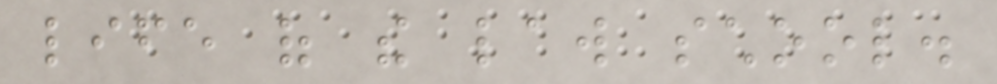life of the law school.
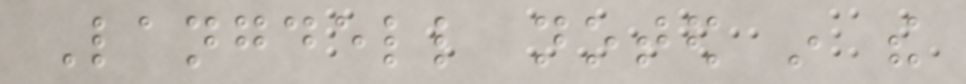Langdell noted in the
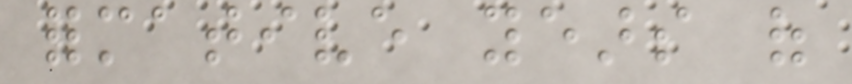formative years of
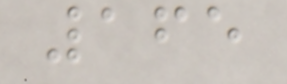165
